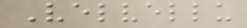Velvellu
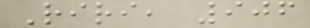Riri, 906
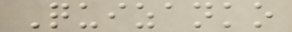Quizanko
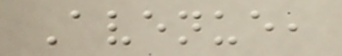Avenue,
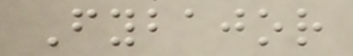Fybajor
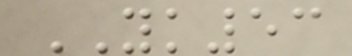YK53
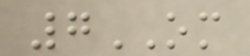7OM
